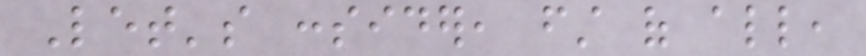Let's consider, first of all,
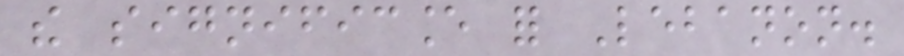the significance for Lebanon.
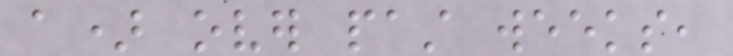a) over past weeks,
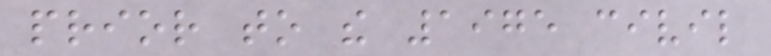prior to the 1975 civil
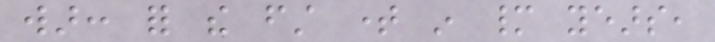war: for the first time in many years,
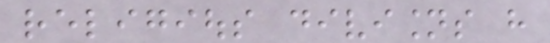religious divisions have
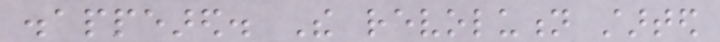disappeared. The revolution started
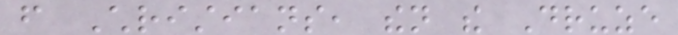from Christians, then the Druze
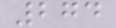274
